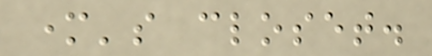mother's closet.
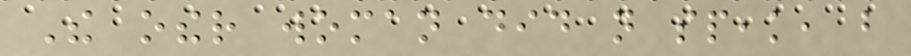The other woman did not speak, but
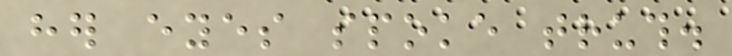her eyes spoke truth.
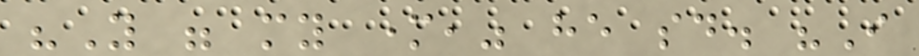"You were my mother," he said. "I
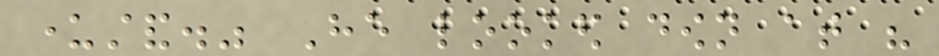understand." He looked down at his
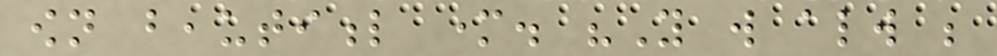own beautiful mother. "You will always be
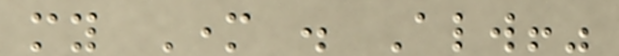my Mother . Always!"
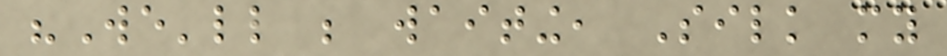"We'll be waiting, Silk my
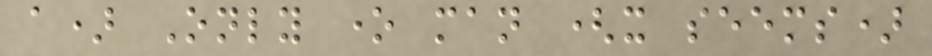a) Only one man (it seems)
